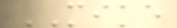MIKE
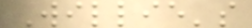Willie's
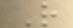R
